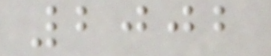2002
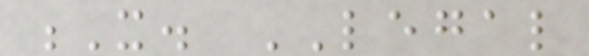X. LEGAL
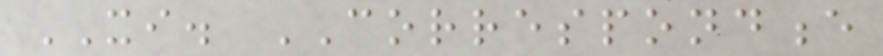XI. CORRESPONDENCE
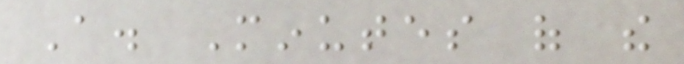A. Minutes of the
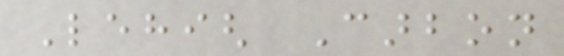Lehigh Carbon
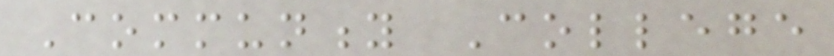Community College
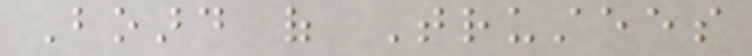Board of Trustees
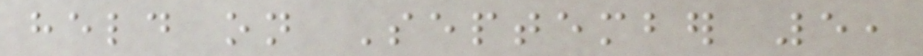held on September 5,
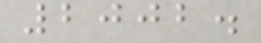2002.
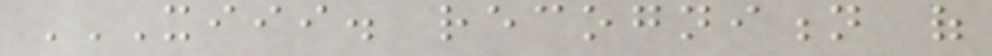XIII. RECOGNITION OF
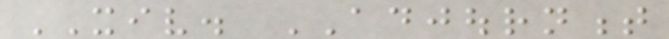XIV. ADJOURNMENT
